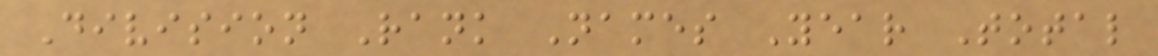Division Rank Names Year Total
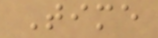Time
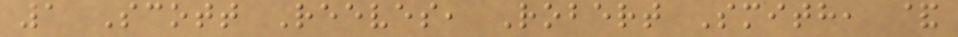1 Scott Reeves, Robert Smith, &
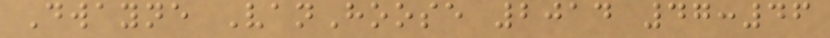Dwayne VanHoose 2014 47:46
